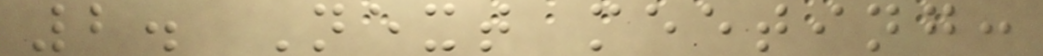2. Next meeting:
